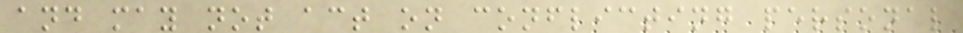and may not act on conflicting personal
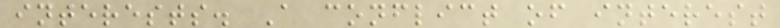interests. A conflict of interest
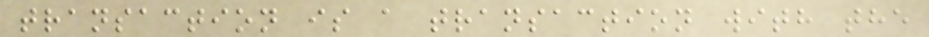transaction is a transaction with the
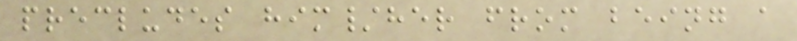precludes him/her from being a
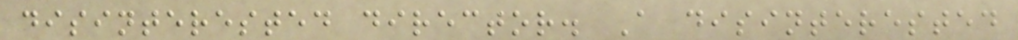disinterested director. A disinterested
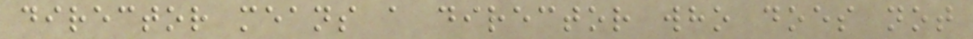director means a director who does not
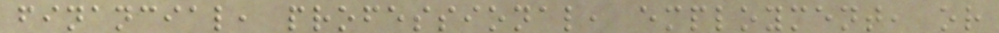financial, professional, employment, or
